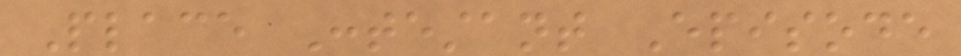Place Contestant Episode
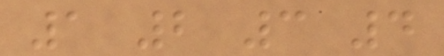1 2 3 4
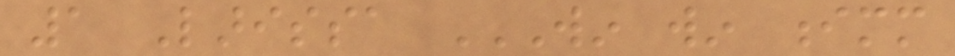1 Larissa WIN WIN IMM
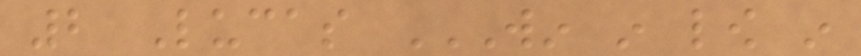2 Lucas WIN IN LOW IN
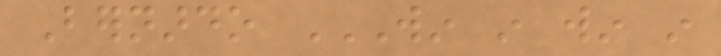Bernardo WIN IN WIN IN
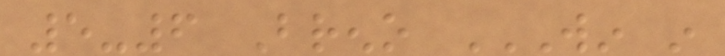5-6 Breno WIN IN
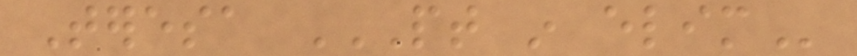Teresa PT IN ELIM
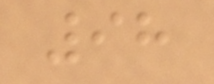98
